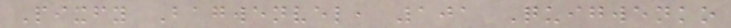Pixfy Bagwenvel, 101 Quigwenko
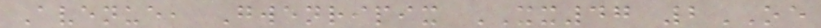Avenue, Gwenripix XX47 2OE
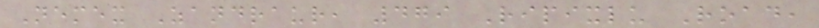Nemex Zandraur, 479 Ripixlu Road,
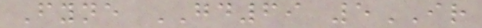Fyne GD69 5IR
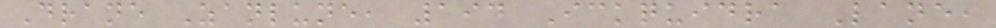Drane Zanlune, 194 Ickquidra Lane,
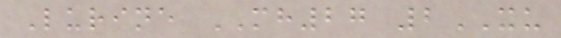Lurine MH27 2XU
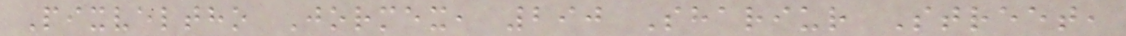Pixveltho Jormex, 290 Shariur Street,
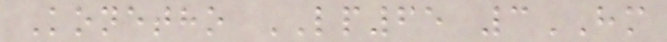Konetho LP65 3HM
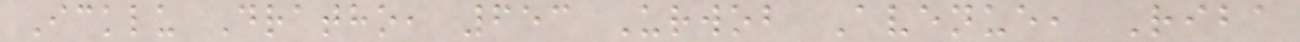Icklu Dratho, 653 Urwob Avenue, Riba
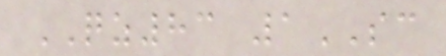QZ83 1SC
